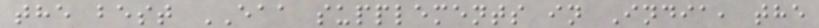the best EAA supplements in India, the
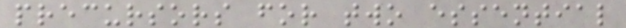precursors for two essential
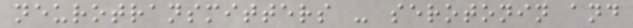neurotransmitters - serotonin and
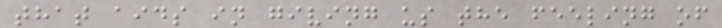that aids in giving us the feeling of
